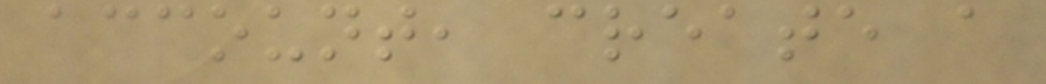account, create a
